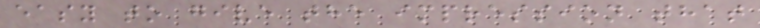easy to give the impression that
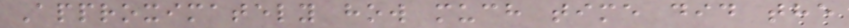Approximately how much time did the
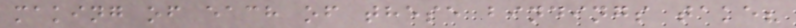making of each of these bindings take?
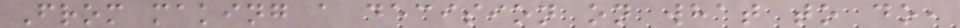From making a decision on what to do,
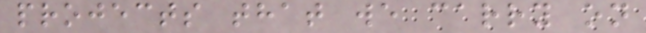projects that we carry on
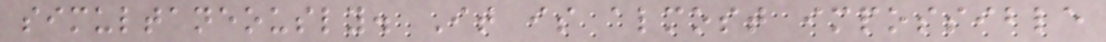simultaneously. It is almost impossible
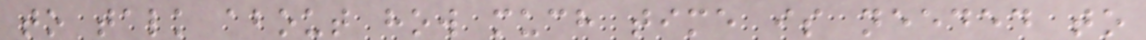to talk about how much time is needed to
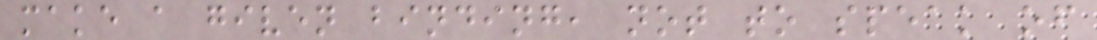make a given binding, not to speak of
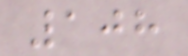108
